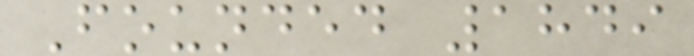Founded 1849
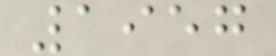1957
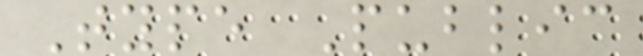Type Public
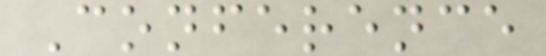Conference
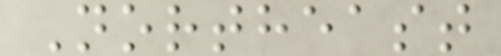Northeast
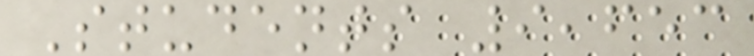Students 9,653
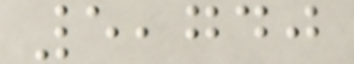5,740
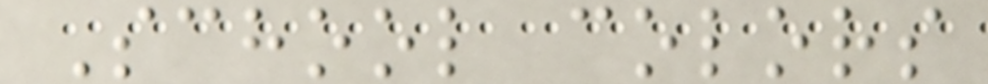School colors
